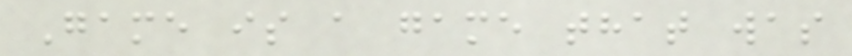Game is a game that was
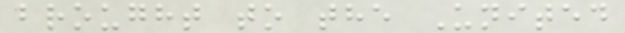brought to the United
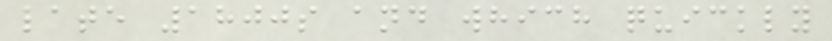late 1800s and which quickly
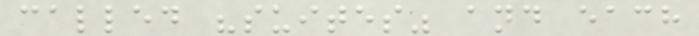called "suites" and each
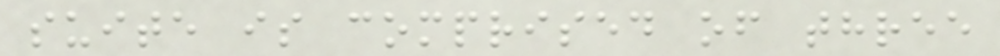suite is comprised of three
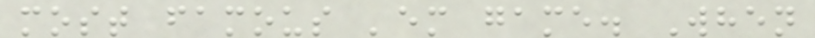most famous 'em game. When
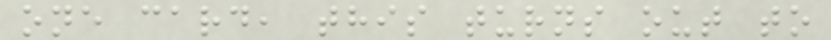one card, this turns out to
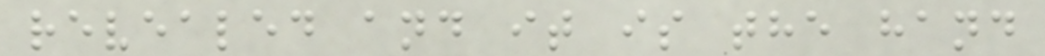revealed and it is the hand
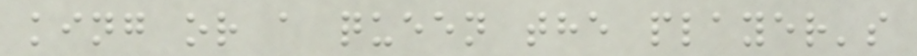king or a queen the player's
